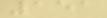151
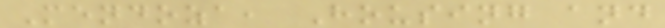Mendoza, Housing and
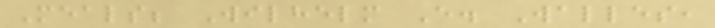Meals; Wilhelm E. Walles,
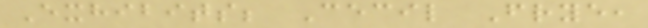Exhibits; Cecil Frye,
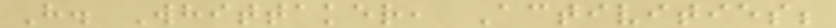H. Whittaker, Activities;
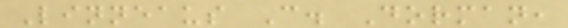Linneaus C. Dorman,
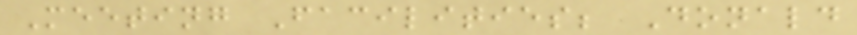Meeting Facilities; Donald
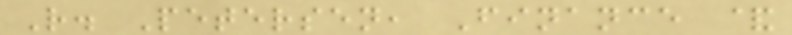R. Petersen, Finance &
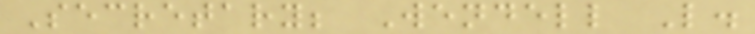Secretary; Wendell L.
